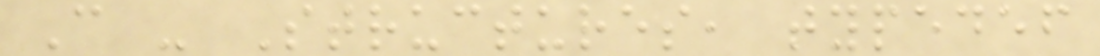C - Structures, typedef
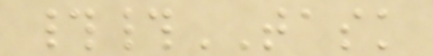##TASK
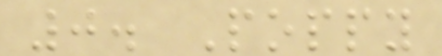0. Poppy
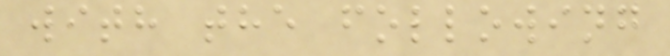with the following
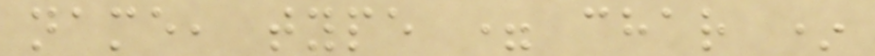name, type = char *
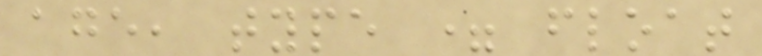age, type = float
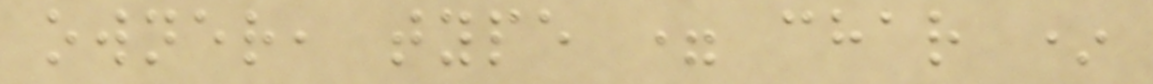owner, type = char *
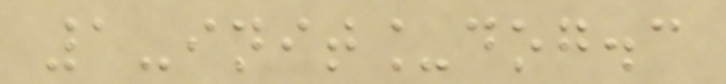1-init_dog.c
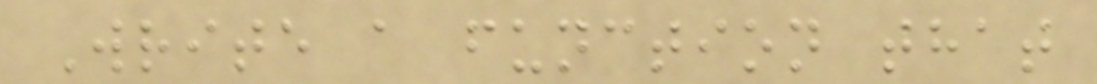Write a function that
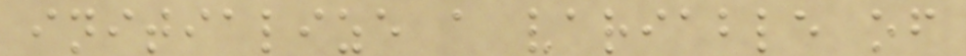initialize a variable of
